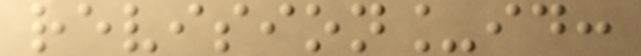revision_id:
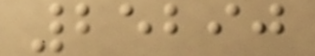25290
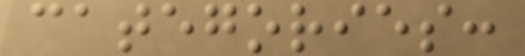categories:
